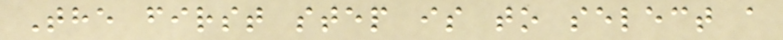The first step is to select a
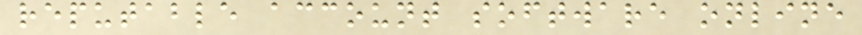reputable account software online
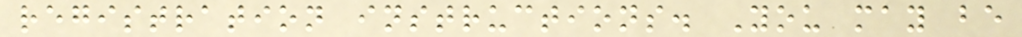registration instructions. You may be
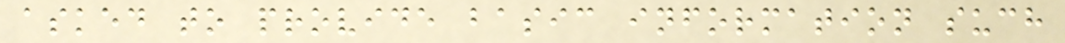asked to provide basic information such
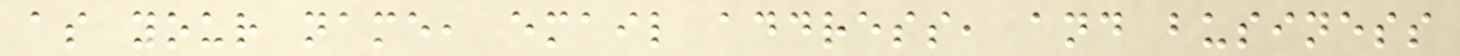as your name, email address, and business
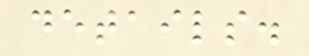details.
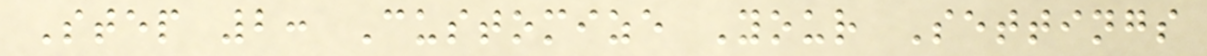Step 2: Customize Your Settings
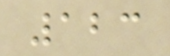123
